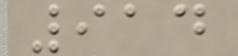914
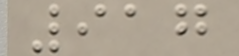917
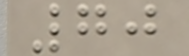70
